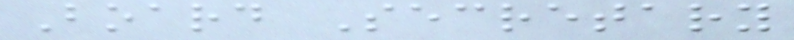Board Secretary
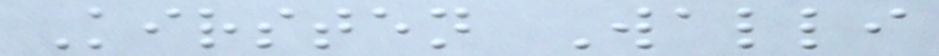Kirsten Walli
